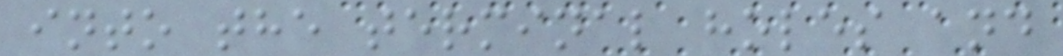into the terminal holes and
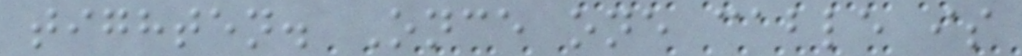tighten. Once one cable is
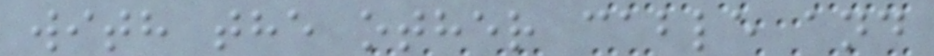with the other cable and
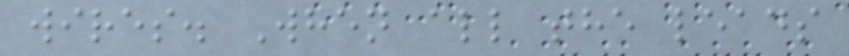wires. When all the leads
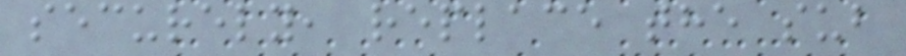securely, replace the sub
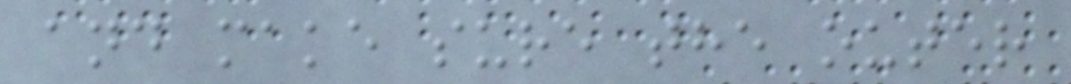and make sure the outer
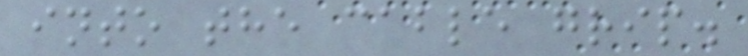into the cable grip.
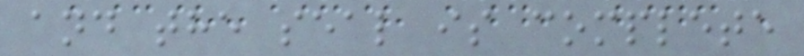and the seal is complete
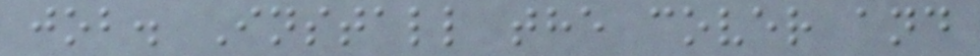job. Install the cover and
